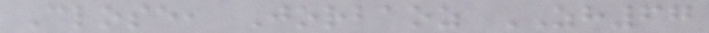Close, Jorbaoz ZH67
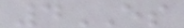4ES
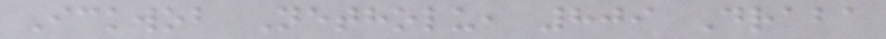Ickwob Netholu, 809 Draba
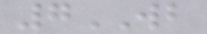7WB
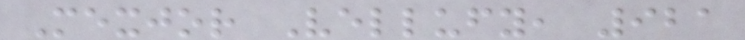Mexjor Vellufy, 921
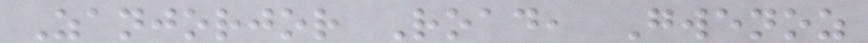Zanjorjor Road, Gwenoz
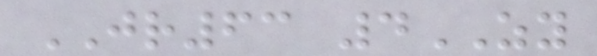JR63 4ZY
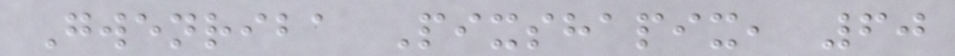Gwenriba Pixshapix, 60
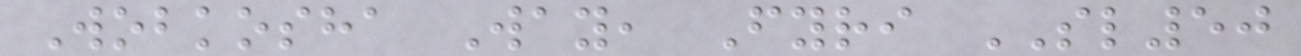Wobkosha Way, Fyri SL50
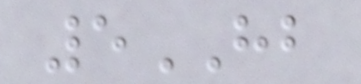5HB
